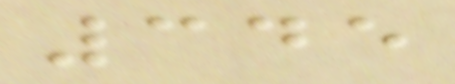345
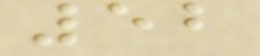52
